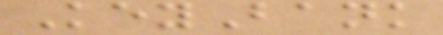KeyBank
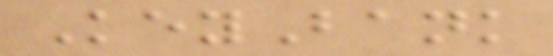KeyBank
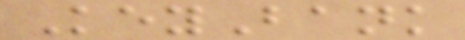KeyBank
